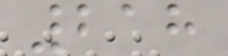218
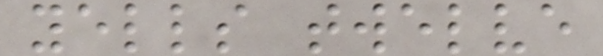yells twelve
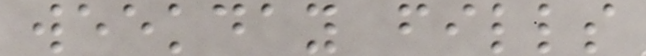weekday fills
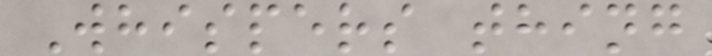Whispers thing
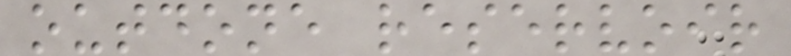outdone reservoir
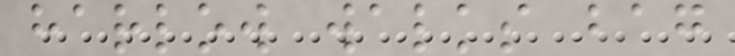harlow walks bag
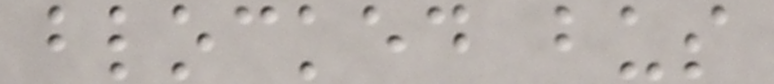blocked bus
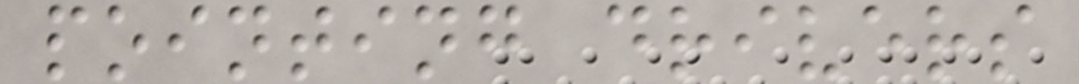pointing drivers
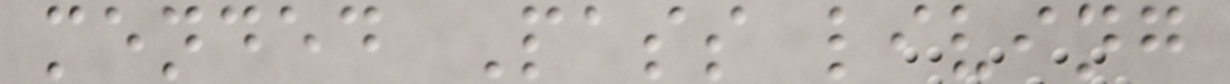mended Pass living
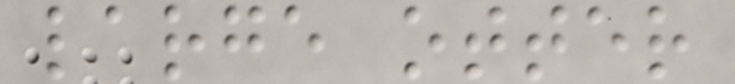large otter
